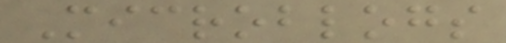Microblogs
